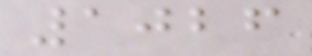1026
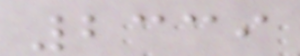2339
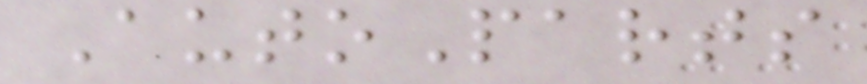AutoParts
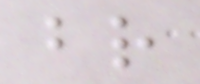br
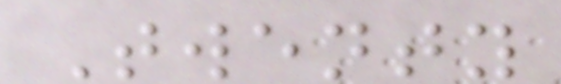Twenty
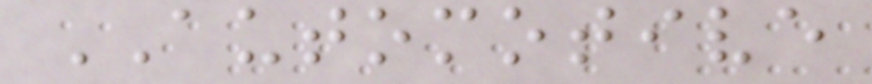AUTOMOTIVE
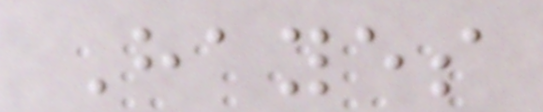Hayes
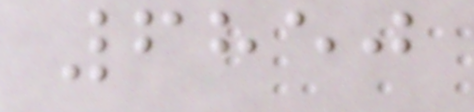6850
